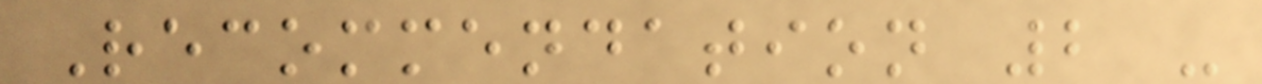Recommendation 2 -
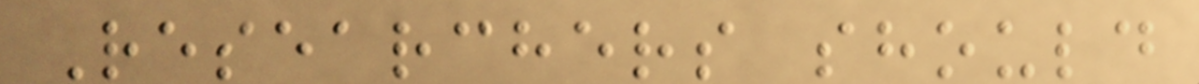Researchers should
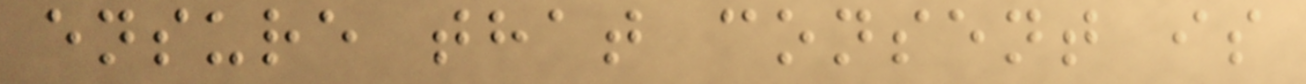ensure that consent is
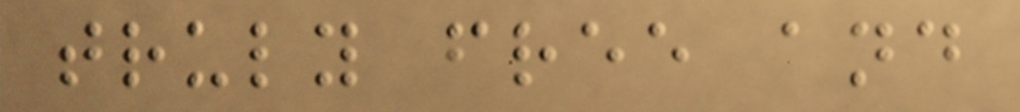truly free and
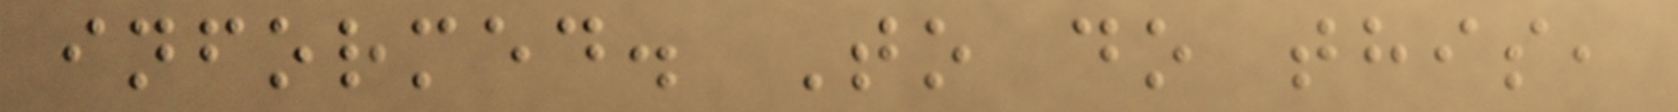informed. To do this,
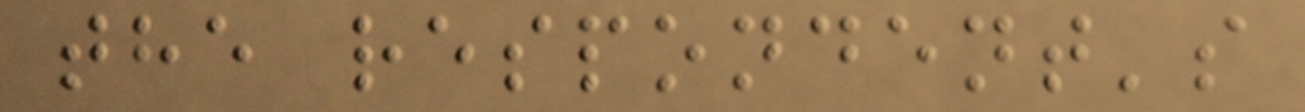the respondent's
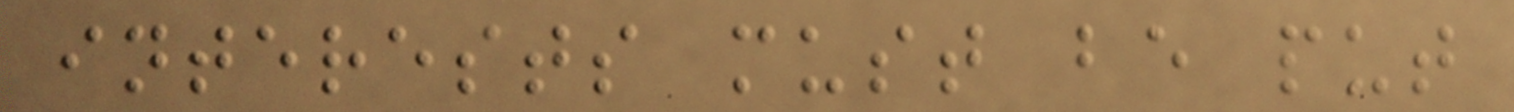interests must be put
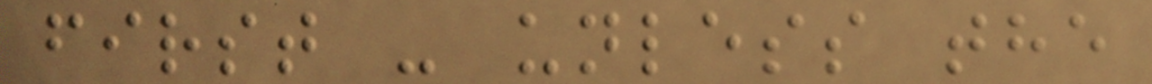first - unless the
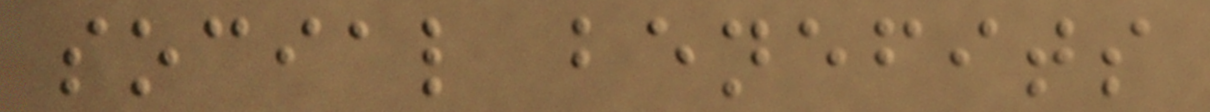social benefits
